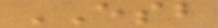ESB
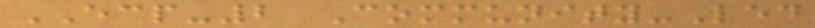ECP-2 Community-Led
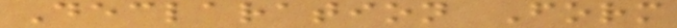Declaration Form
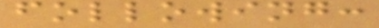following:
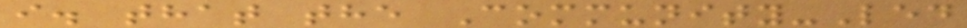i. that the Community-Led
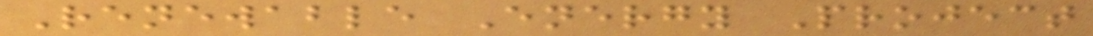Renewable Energy Project
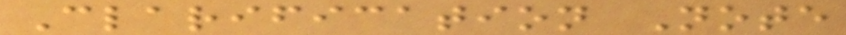Clarification Note
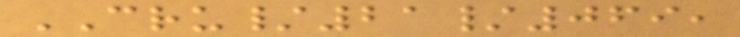CRU/21/069,
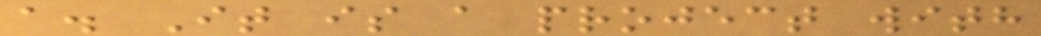a. It is a project with
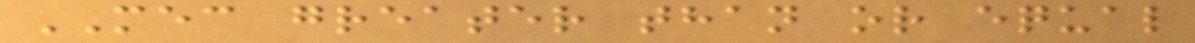MEC greater than or equal
